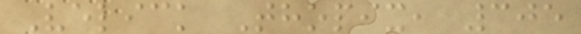Velick Thopix, 305
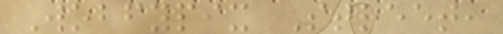Wobfypix Street,
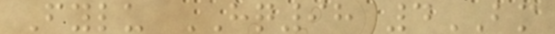Fylu HQ98 4BM
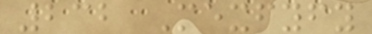232 Mexfyfy
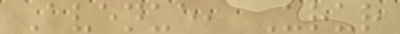Avenue, Urur
